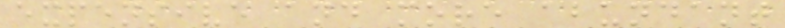expensive and more abundant
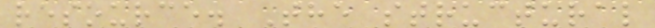resource. The structural
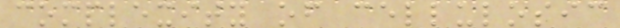complexity of cellulosic
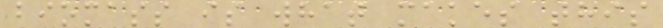biomass is what makes this
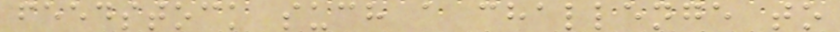feedstock such a challenge to
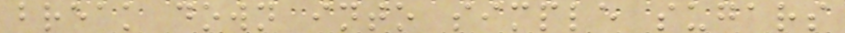break down into simple sugars
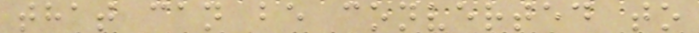that can be converted to
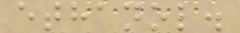ethanol.
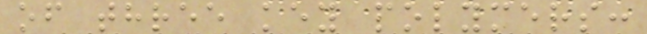of three key polymers:
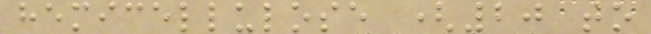hemicellulose (20 to
